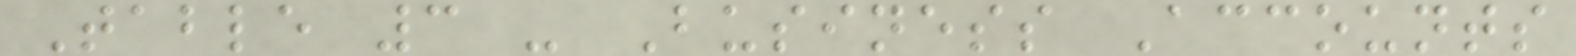Table 3 - Business Accounts
